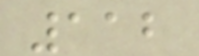112
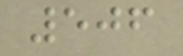506
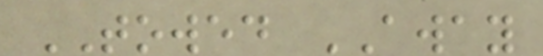TOWED AWAY
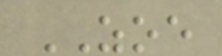ZOE
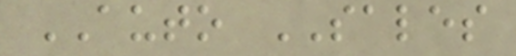AUTO SALES
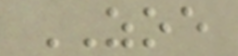ZOE
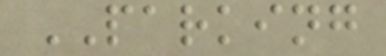PARKING
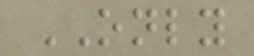ONLY
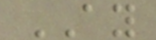AY
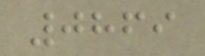0869
